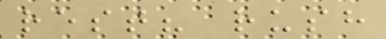rest? rush
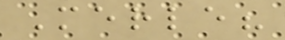Merle?
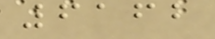6162
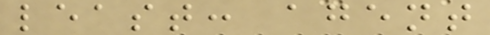least: agent
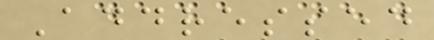Addressed
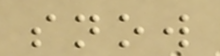snow
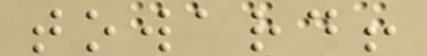toward!
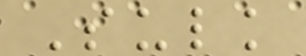Sulk
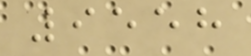9558
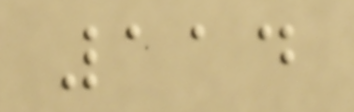114
